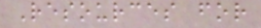Resources for
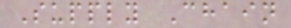Supply Chain
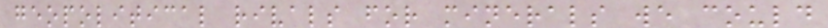geopolitical rivals for minerals we could
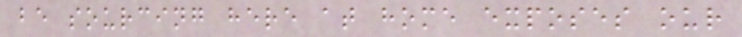be sourcing here at home exposes our
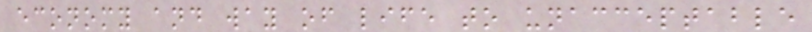economy and way of life to unacceptable
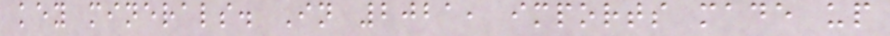key minerals. In 2021, imports made up
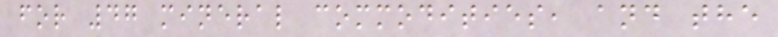for 47 mineral commodities, and the
